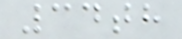34th
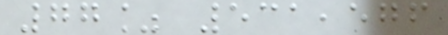77% 531,576
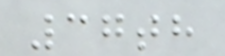37th
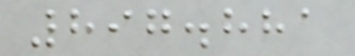897.881
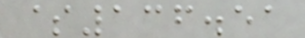$136.51
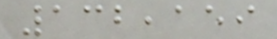132,159
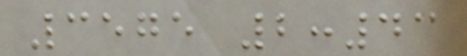3575 2:43
